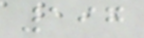197
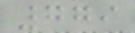779
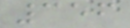356
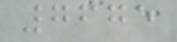7675
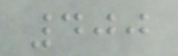400
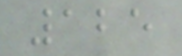125
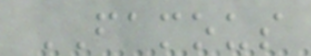FAMOUS
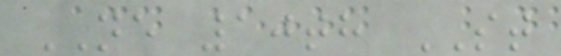NE 10th ST
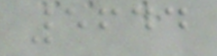5644
